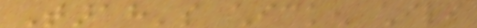Tarah's chicken chili
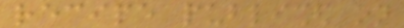recipe published on
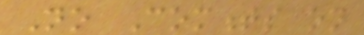No Comments on
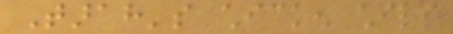Tarah's chicken chili
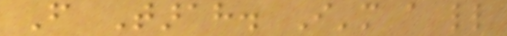From Tarah. I'm a little
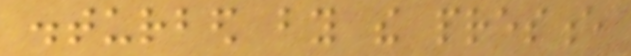disturbed by the presence
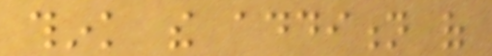think the addition of
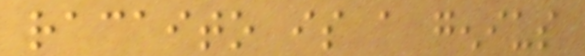racaito is a genius
